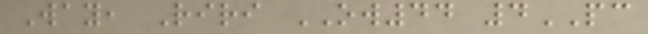Way, Riri OW44 4PC
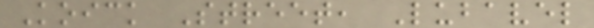Koick Street, Lubavel
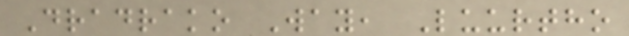Dradrako Way, Luurtho
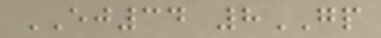EJ34 8GP
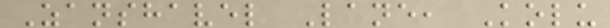Zanshavel Lane, Kolu
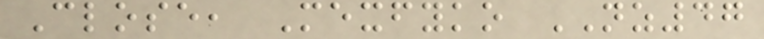Close, Mexfyko NZ47
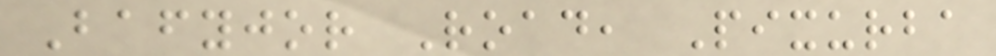Bafyjor Road, Pixurba
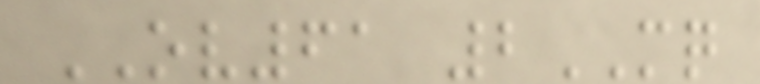OV61 2MQ
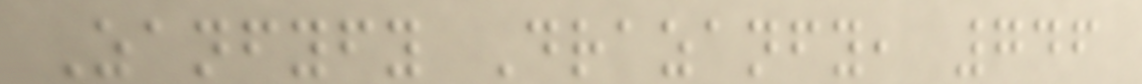Zanfyfy Drazanfy, 746
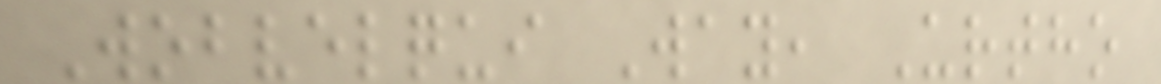Wobvelqui Way, Urtho
